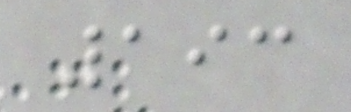193
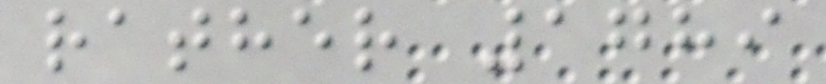rather 1789
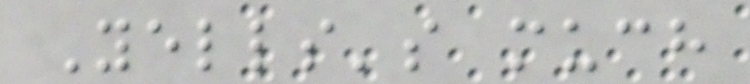Yells's much
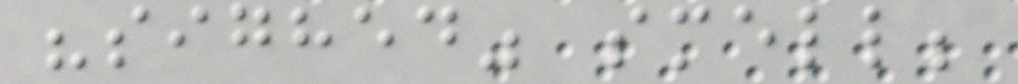"sighed" smell;
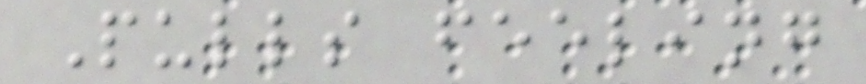Pulls feeling
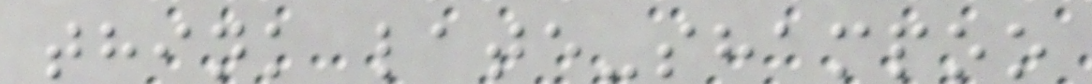think late-shampoo
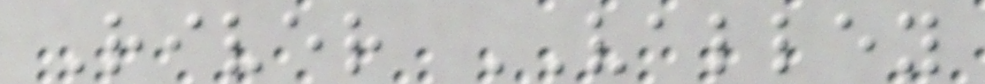River VALLEY
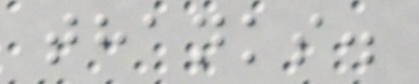thanks.
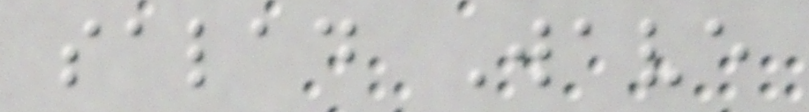salad Wave
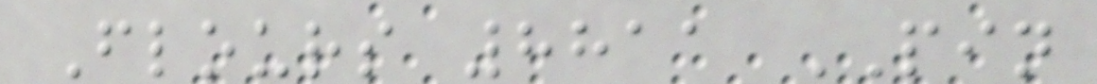Flours 8811 PIN
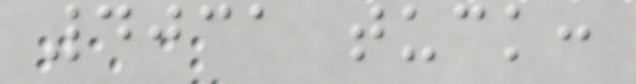4031 tuck:
